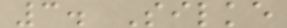3. Silke
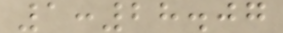1:28.07
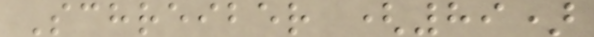Schreiber (89)
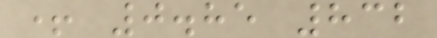+ 0.85 832
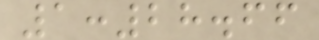1:28.66
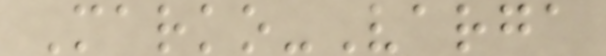Marko-Varga
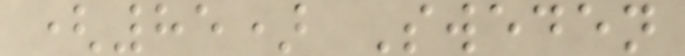(85) Sweden
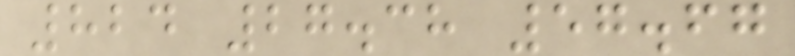824 27.38 57.67
